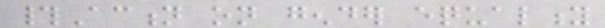#Action on gender equality
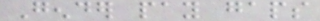Gender pay gaps
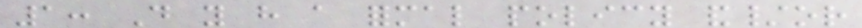1: Do you have a formal policy and/or
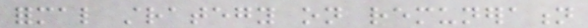formal strategy on remuneration
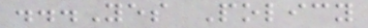...Yes Policy
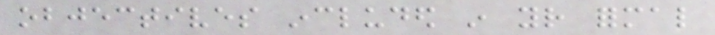objectives included in your formal
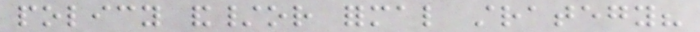policy and/or formal strategy?
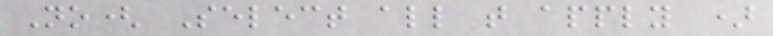No( Select all that apply )
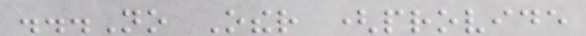...No Other (provide
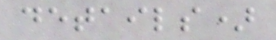details)
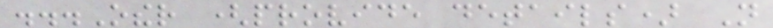...Other (provide details) Not
